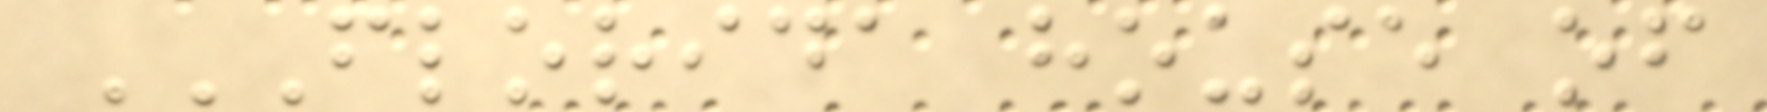FLORIDA HOUSE OF
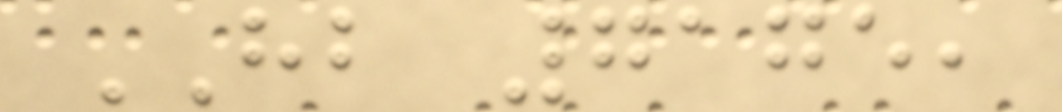HB 7175,
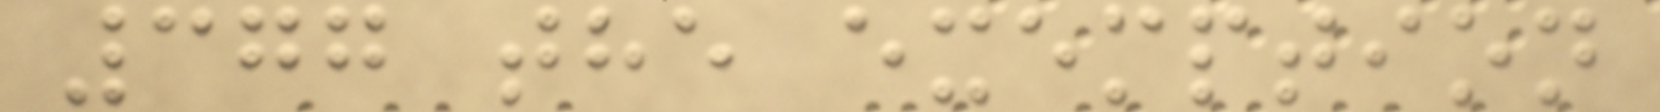377 the exemption
